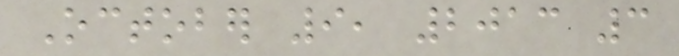October 9, 2013 3
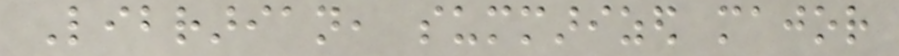Librarian, summarized major
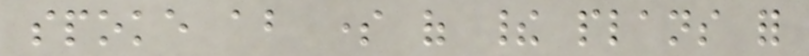spoke about some of their plans for
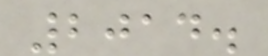2014.
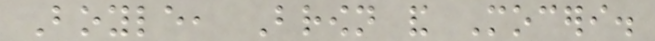Boyle, Brown and Moceri.
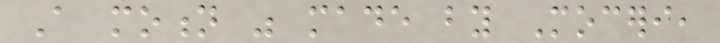A motion was made by Moceri,
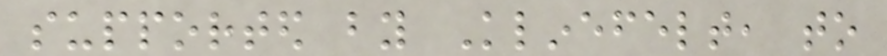supported by Klinefelt, to
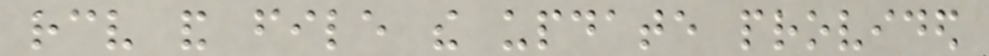receive and file the update provided
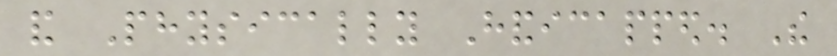and Physically Handicapped. The
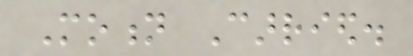Motion Carried.
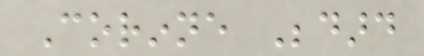Corinne Bedard
